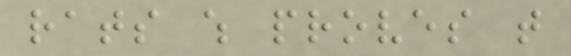rats which proves that
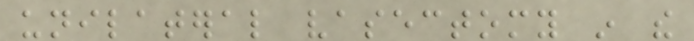unilateral vasectomy in the
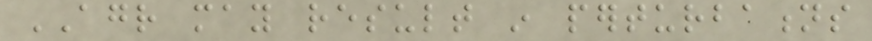AGR may result in perturbations
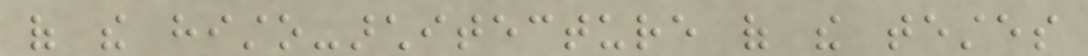of the histo-architecture of the testes
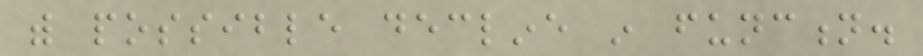with possible decline in function.
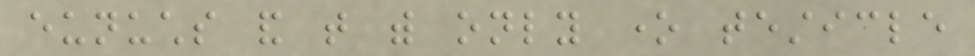eunuchs and that with only one testicle
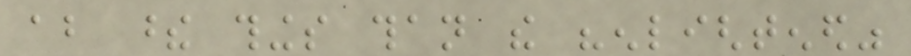about these things than the "enlightened"
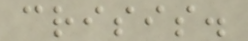crisis.
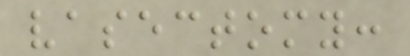vasectomy:
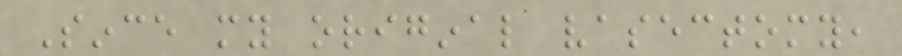Since my original vasectomy,
